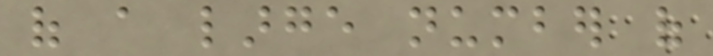of a large number of
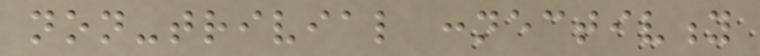non-trivial connectivity
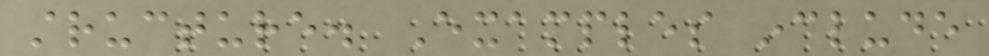structure. Examples include
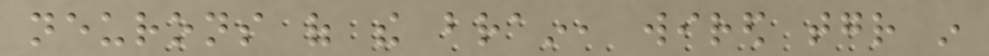neurons of the brain, wired together in
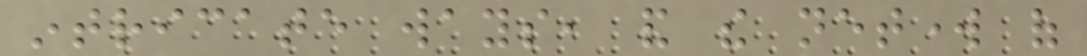intricate ways, and the network of
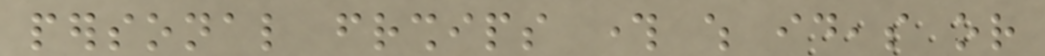personal friendships through which ideas or
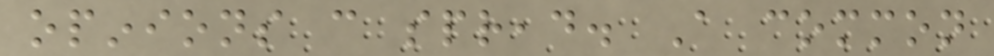opinions can spread. A common
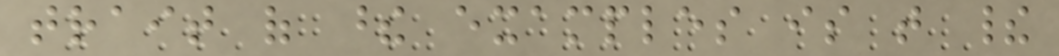trait of these examples is that their
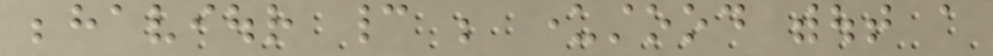behaviour cannot be understood without a
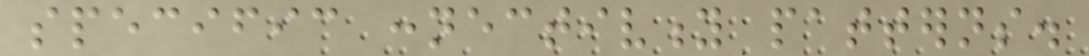specific connectivity patterns.
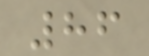86
